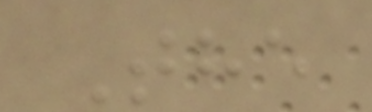The
